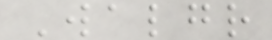Walgr
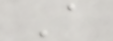A
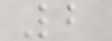2
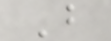B
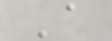A
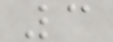3
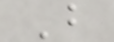B
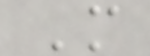M
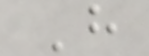H
